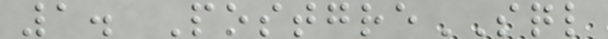1. PostgreSQL
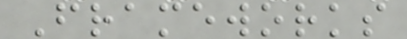Frameworks
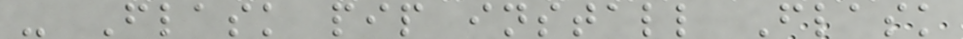- Flask pip install Flask
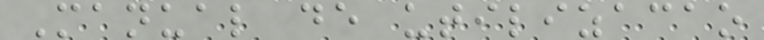Manual de utilizacao
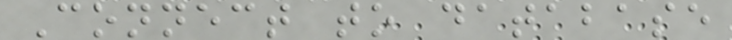Connect to database
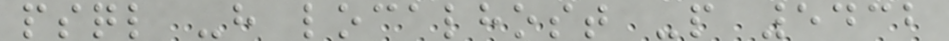psql -h localhost -p 5432
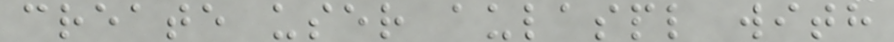create user aulaspl with
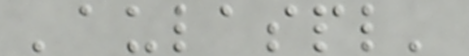'aulaspl'
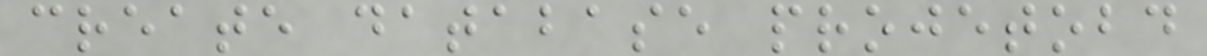create database projetobd
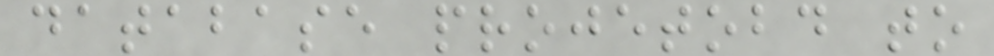database projetobd to
